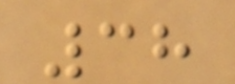38
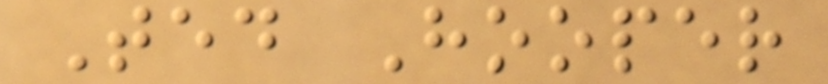Ted Hooper
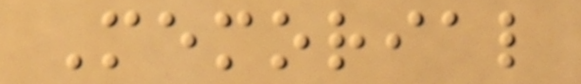Memorial
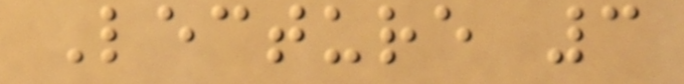Lecture 3
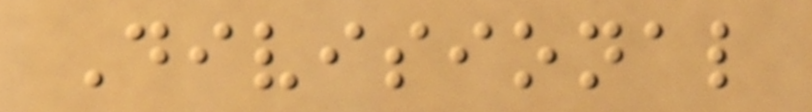Divisional
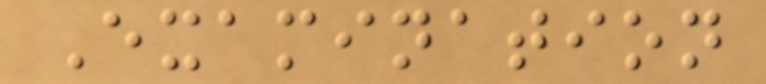Examination
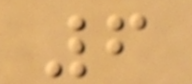6
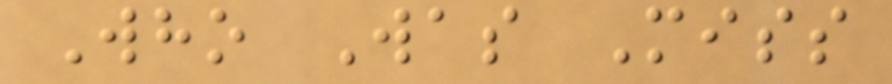Who Was Miss
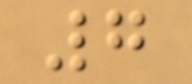7
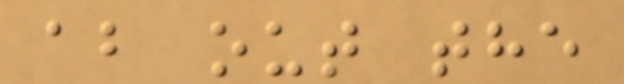ab out the
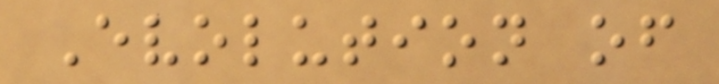Evolution of
